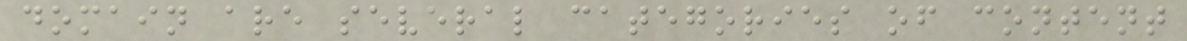domain are several categories of content
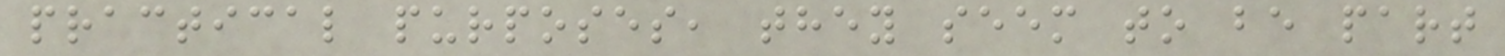practical purposes, they seem to be part
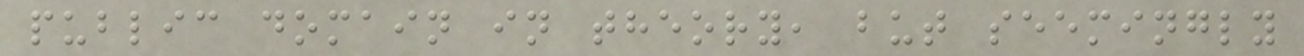public domain in theory, but seemingly
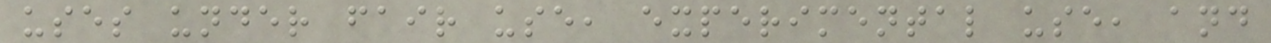uses under fair use, experimental use, and
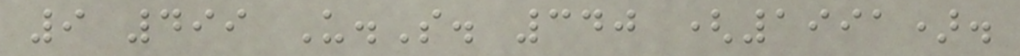9 499 U.S. 340 (1991).
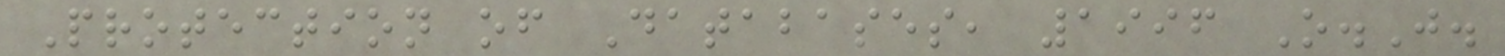Protection of Databases, 1996 O.J.
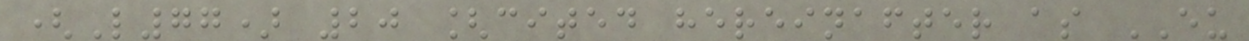(L77) 20 [cited hereinafter as EU
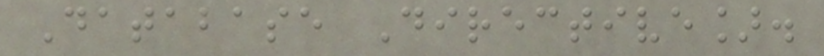Database Directive].
